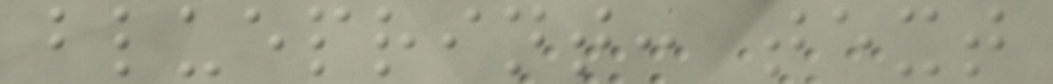blueprint: text
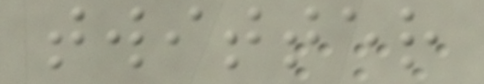twitter
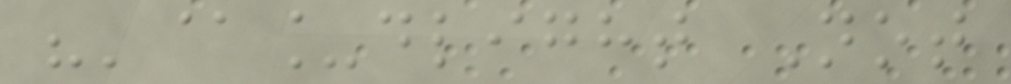"'@_dlight Not
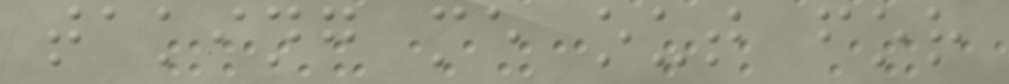taking me out for
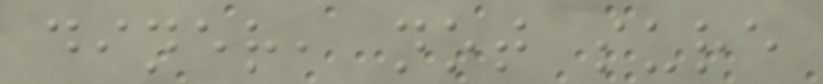diner, not sure
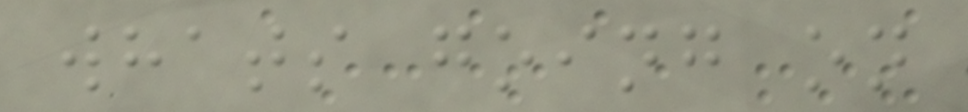whats going on
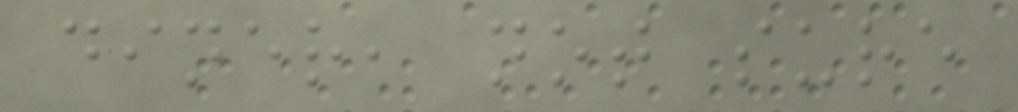diner, not sure
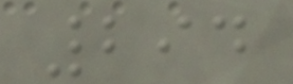294
